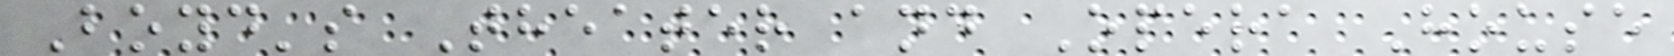Boyd's Theater and Opera House
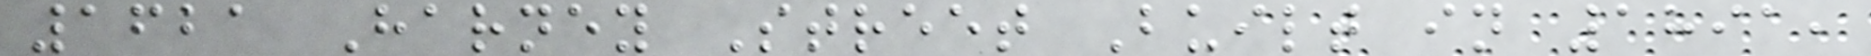1621 Harney Street Built in 1891,
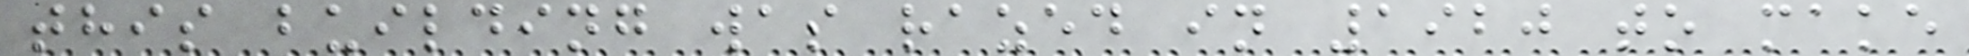this building was razed in 1920 to make
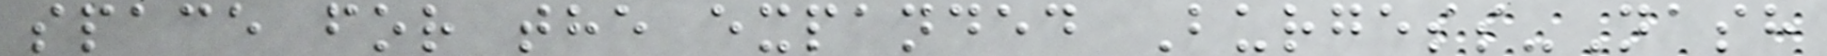space for the expanded Burgess-Nash
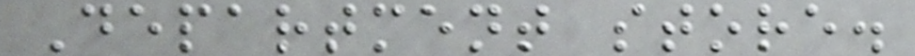Department store.
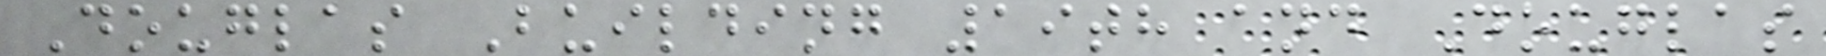Douglas Building 19th and Douglas
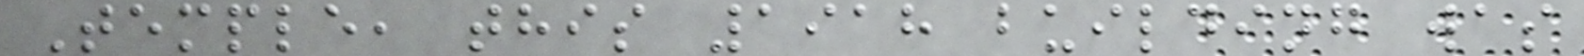Temple, this 1918 building was
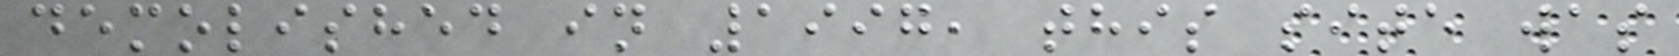demolished in 1997, this site was
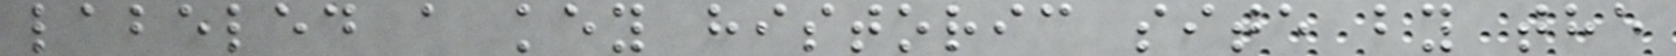labeled a key historic site by the
